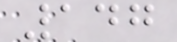147
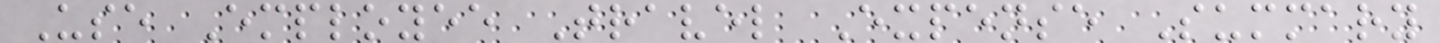Use Employee Travel Expense Summary
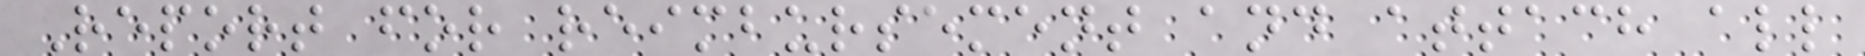Report for reimbursement and attach all
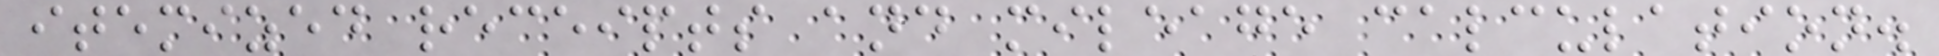itemized receipts and mileage calculation.
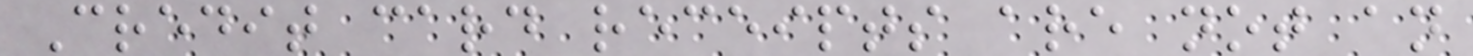Credit card receipts are not an
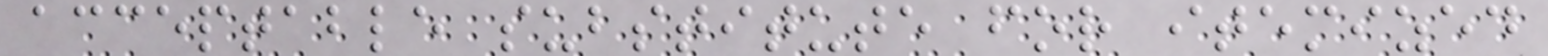acceptable substitute for itemized
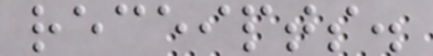receipts.
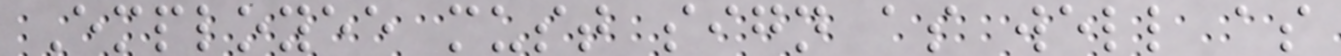Employee must sign as well as
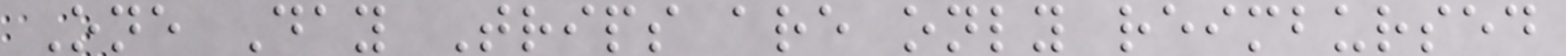One Day Trips are only reimbursed
